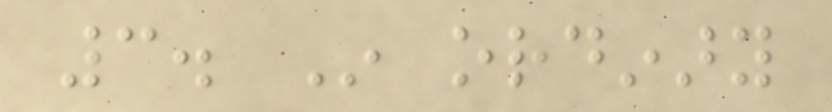3. In ordinary
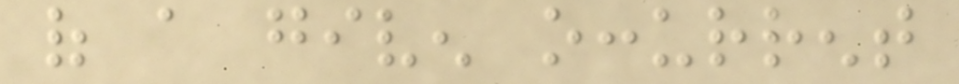of a given occurrent
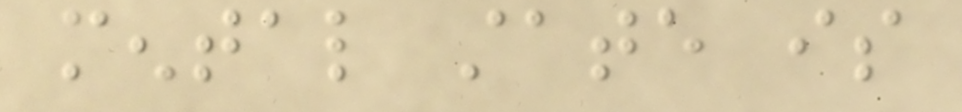mental state is
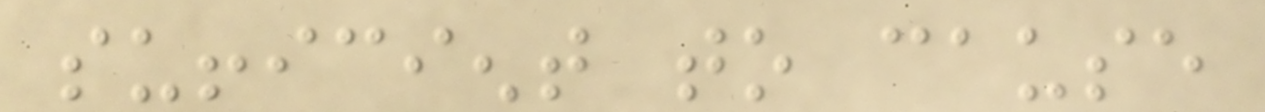sufficient to cause
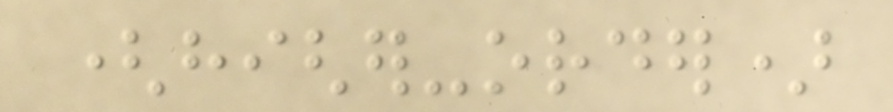(higher-order)
